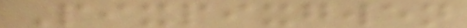Pixpixgwen
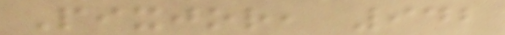Pixjor, 942
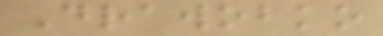Drawobko
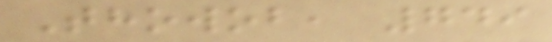Thowob, 749
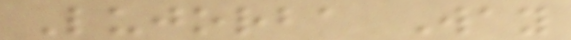Lujorba Way
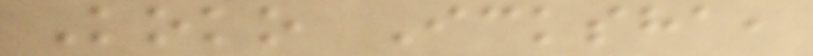Koko Icksha,
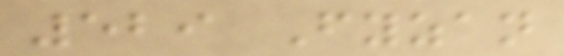529 Fyzan
